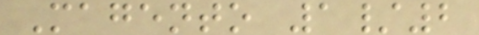Magento 1/2
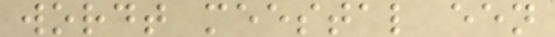wordt meestal een
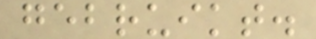gebruikt.
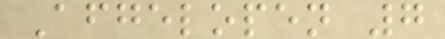Afgelopen 7
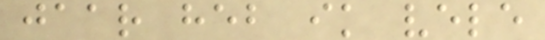jaar heb ik vele
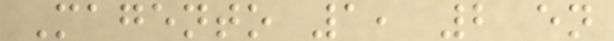Magento 1, 2 en
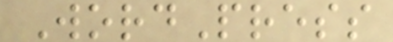WordPress
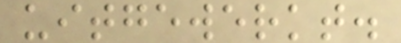uitgewerkt.
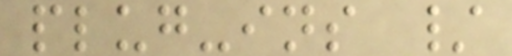plug-ins /
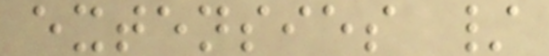extensies /
